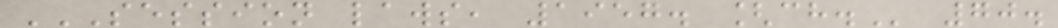SESSION LAWS, 1957. [CH. 70.
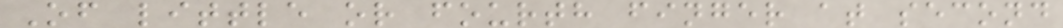Of little or fourth finger at second
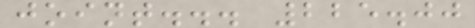joint... 225.00
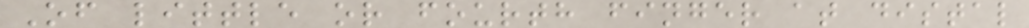Of little or fourth finger at distal
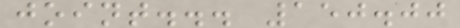joint... 150.00
